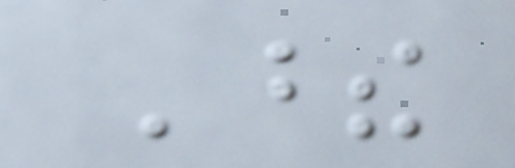These
